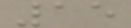15
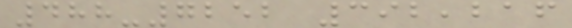488-7252 392,216
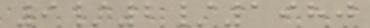9/2/1980
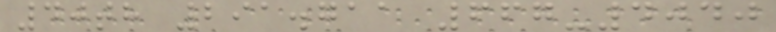40th 291.711 667-4040
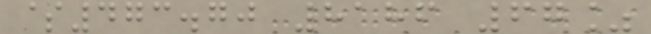$473.70 8186 67%
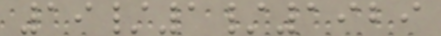19/1/1929
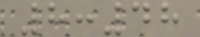8:48
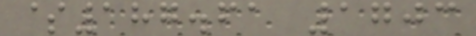$187.61 1703
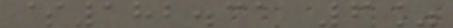$182.31 6%
